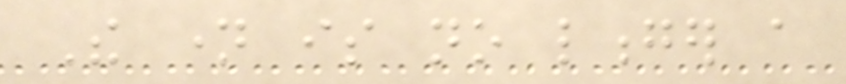The name is no longer a
